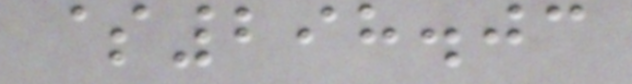$298.03
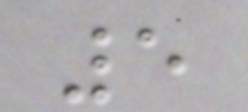5
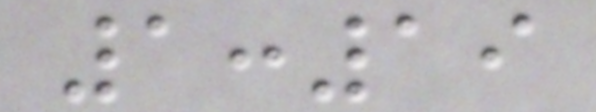1:19
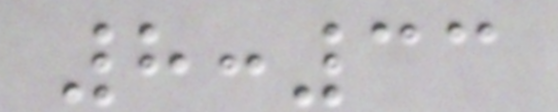8:33
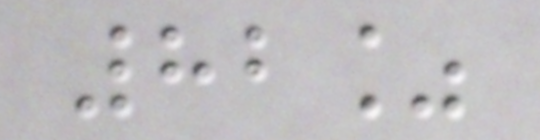82%
